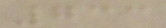733
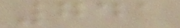741
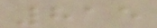815
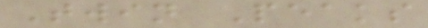Twin Peaks
